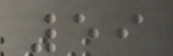59
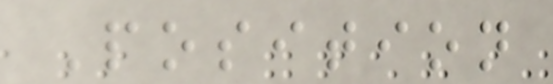Position
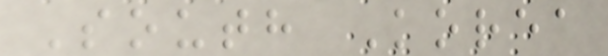South Korea
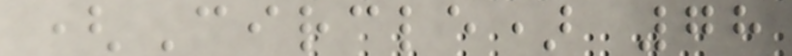(Circle) 78
